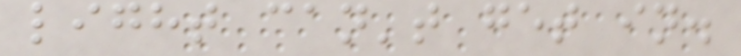light can't get in.
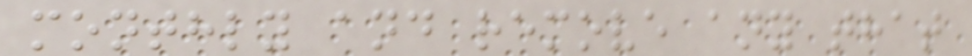monthly and remove any that
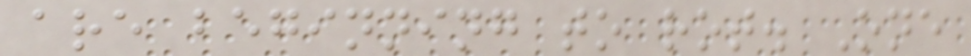are beginning to rot. One
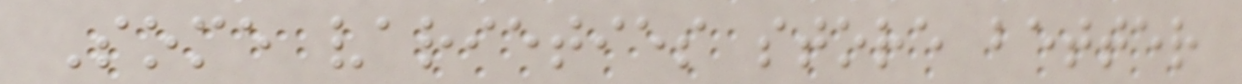Some varieties store better
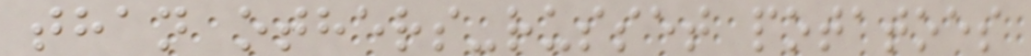than others-russet potatoes
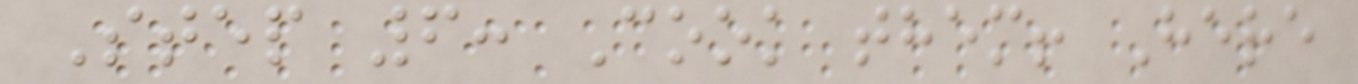Step 6: Cook them! Here
